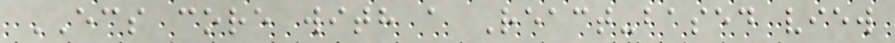ECS core with a React-based view
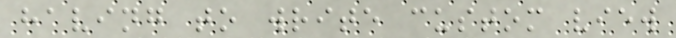having to write custom view
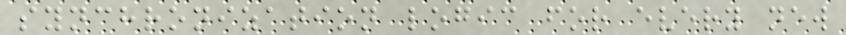synchronization logic for every new
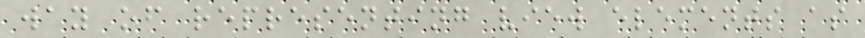way of representing view elements as
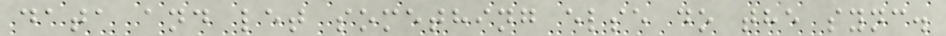data and let something else do the sync.
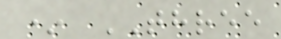* THREE
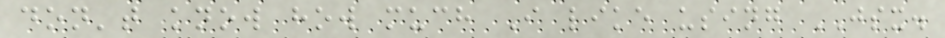don't know how much I like using JSX.
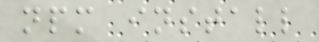npm install
